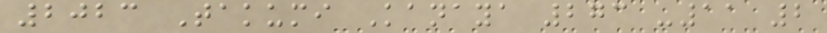2023 Takumi Kanaya 273 -11 2
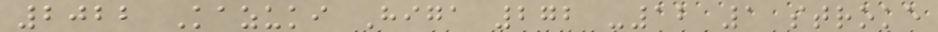2022 Kazuki Higa 272 -12 1 stroke
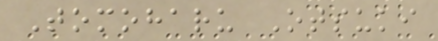Tomoharu Otsuki
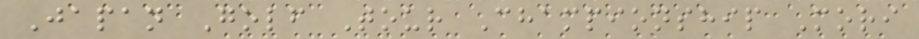Japan Golf Tour Championship Mori
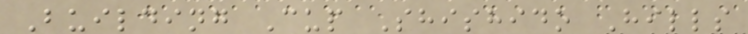Building Cup Shishido Hills
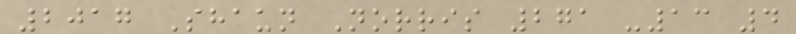2017 Shaun Norris 271 -13 4
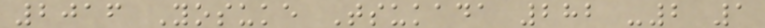2016 Yosuke Tsukada 282 -2 1
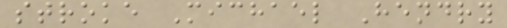stroke Michael Hendry
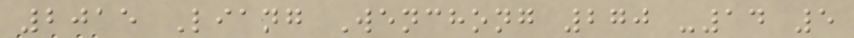2015 Liang Wenchong 270 -14 5
